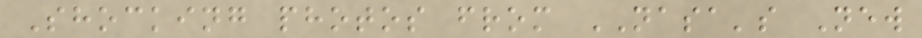Shocking photos from NASA's New
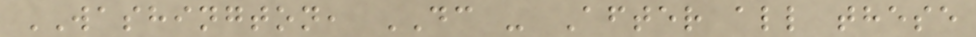WASHINGTON, DC - After all these
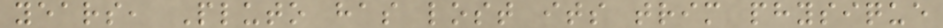years, Pluto has lost its trim physique
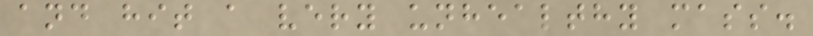and hit a very unhealthy mass.
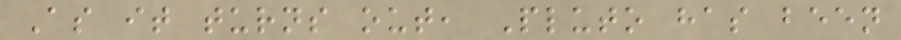As it turns out, Pluto has been
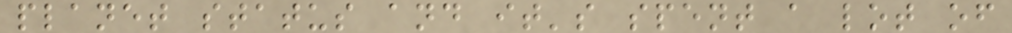planet status and it's spent a lot of
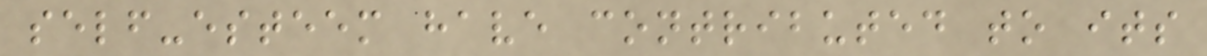self-esteem have contributed to its
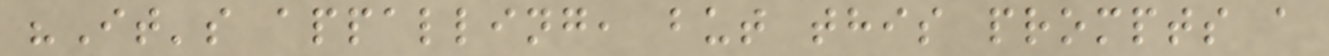"It's appalling, but this prompts a
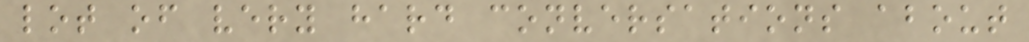lot of very hard conversations about
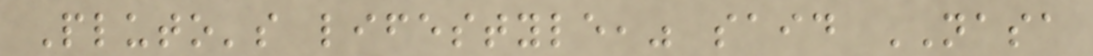Pluto's lifestyle," said NASA
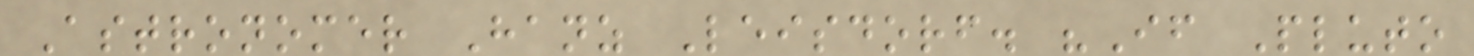Astronomer Hanz Leisdorf. "If Pluto
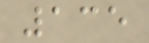135
